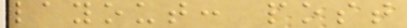layout: post
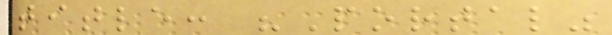title: "Portal"
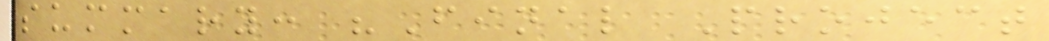summary: "Final Project
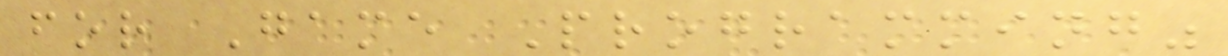for Game Programming"
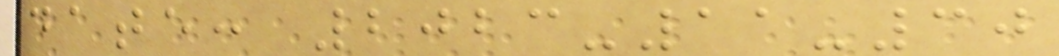date: 2023-11-30
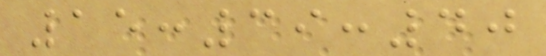15:39:40
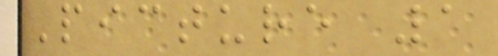Picture 1
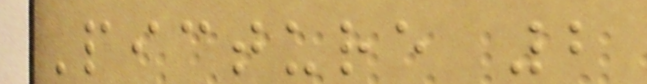Picture 2
